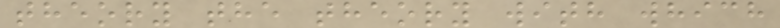theory the theory with which
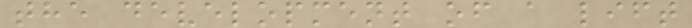the development of a lift
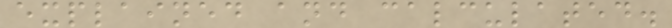explained and calculated.
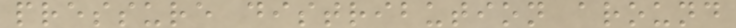pressure distribution around
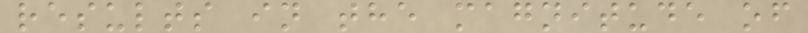results in the magnitude of
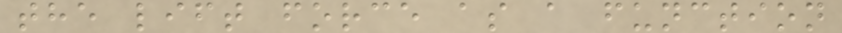the lift force as a function
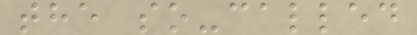the so-called
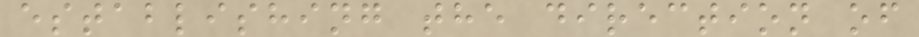establishing the direction of
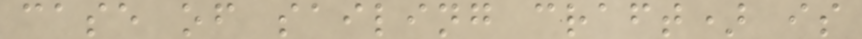case of sailing craft) is
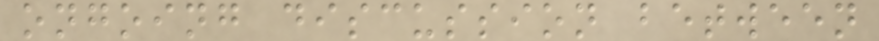ongoing discussion between
